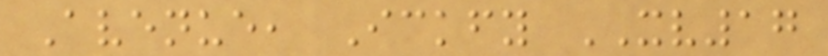Avenue, Ickfy XV17
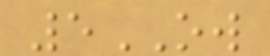5OW
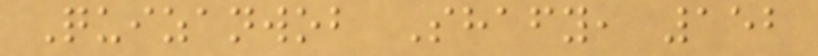Quizanwob Shafy, 152
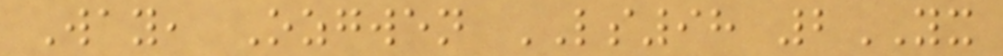Way, Ozgwen LS98 2YX
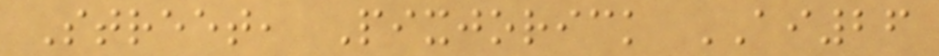Street, Pixjorick AI26
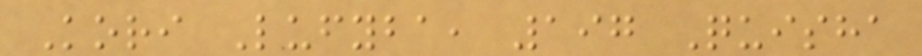Kori Lufyba, 197 Quisha
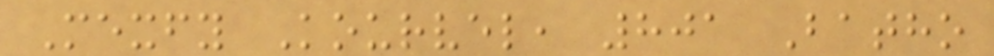Mexfy Kourvel, 801 Batho
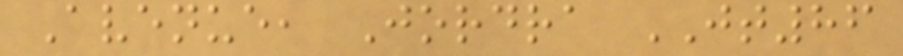Avenue, Jordra JT86
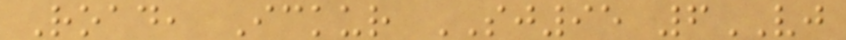Road, Ickur SJ95 6VJ
